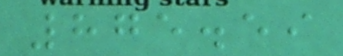875.59
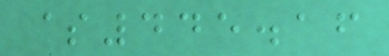$445.16
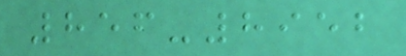856-8952
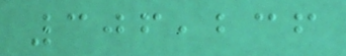306,236
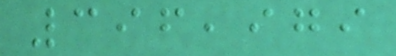396,979
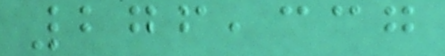276,337
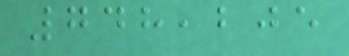748,205
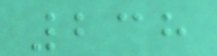238
